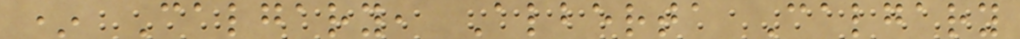* Calgary, Alberta Calgary
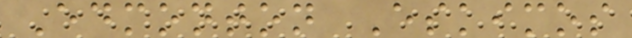Edmonton Eskimos
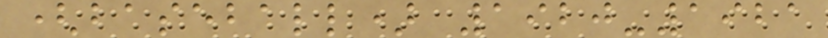(baseball) 1920-1921
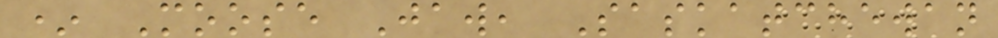* Moose Jaw, Saskatchewan
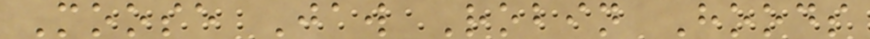Moose Jaw Robin Hoods
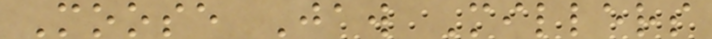Moose Jaw Millers
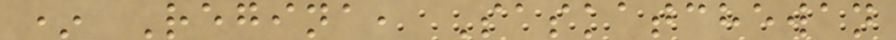* Regina, Saskatchewan
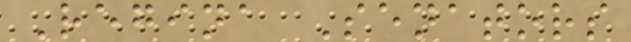Regina Senators
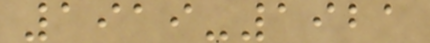1919-1921
